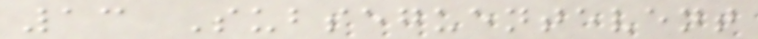13 Subseguentevent
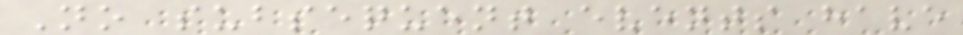No subsequent events have
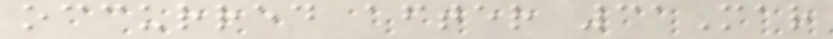occurred after 31Mar
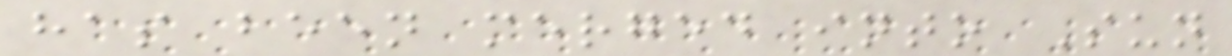has been merged into Sun
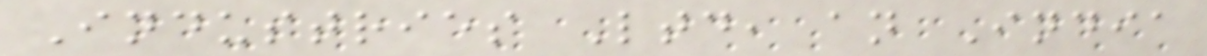Industries Ltd, an India
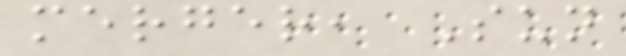merger, Sun
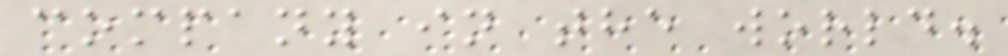company in the world.
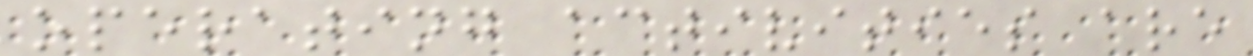operating activities are
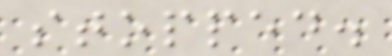stopped.
